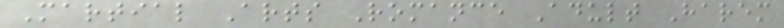Martial Arts Romance Adult Harem
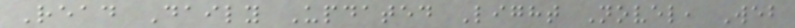Read Daily Updated Light Novel, Web
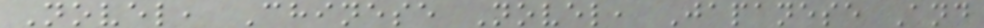Novel, Chinese Novel, Japanese And
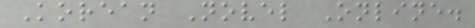Korean Novel Online.
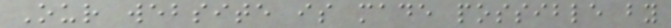Our website is made possible by
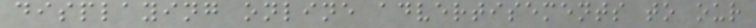displaying online advertisements to our
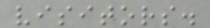visitors.
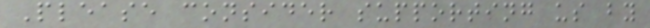Please consider supporting us by
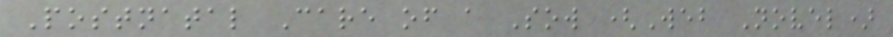Postnatal Care of a Sow (Web Novel)
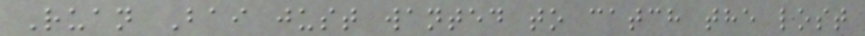Ruan Bai just wanted to catch the lost
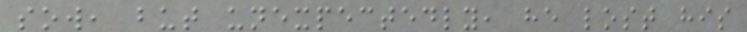sow, but unexpectedly, he lost his
